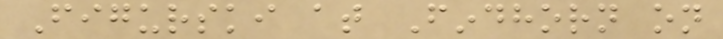Figurski at Findhorn on
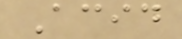Acid
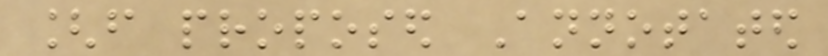[from proposed Annotated
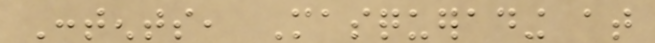Contents, Masquerading at
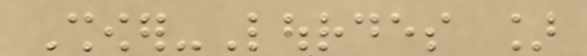Shower-Lourdes ]
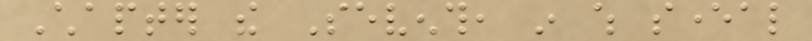Chapter the Seventh, in which several
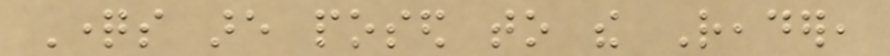Questions are posed to the Reader,
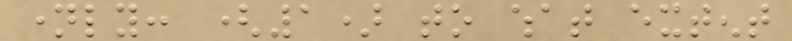namely: (1) to what extent
